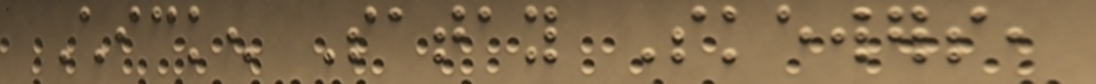Chicken Satay Skewers,
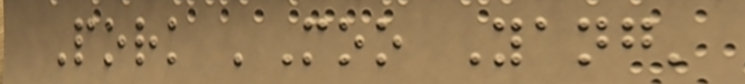Pork 'Moo Yang'
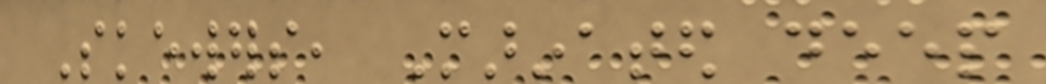Skewers, Marinated deep
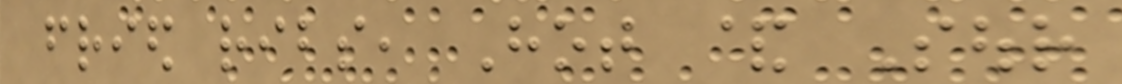fried ribs, Hot & Sour
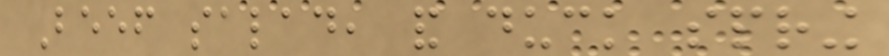Beef salad, and duck spring
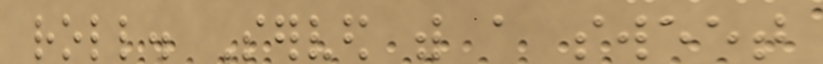roll. Served with a sweet
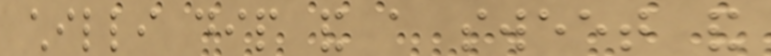chilli dip and a sweet and
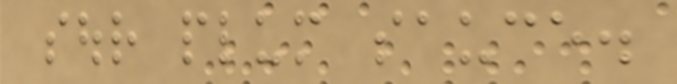sour plum sauce.
